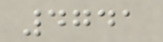4741
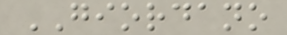GIORDANO
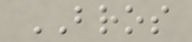BROS
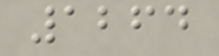1264
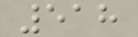518
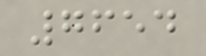7654
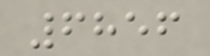6856
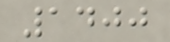1400
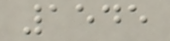1545
